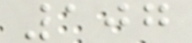107
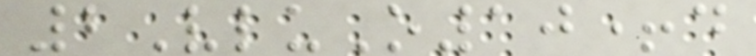2VluO10+d
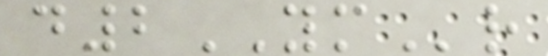d2YMr
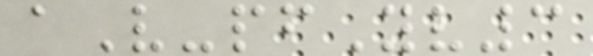aV-pfYv3
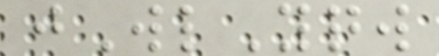jWlYqw
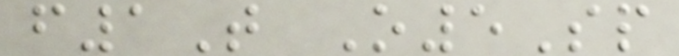f1T O5Sp
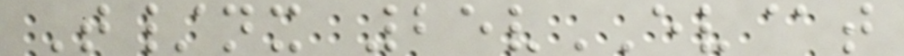T/nx 25vEV@t
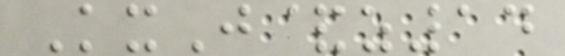KxJ&z14
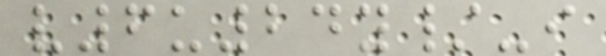v6u24y/-i
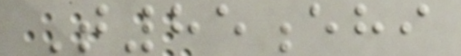T85ehi
